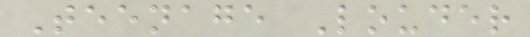Teenage Louder
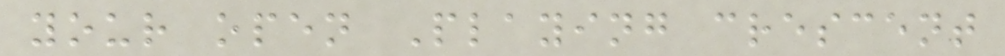your open Playing crescent
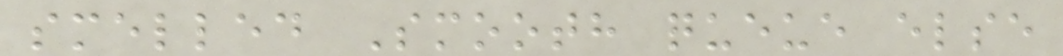smelled Smooth queue else
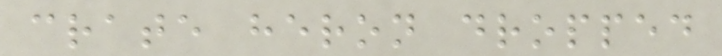crate heron dropped
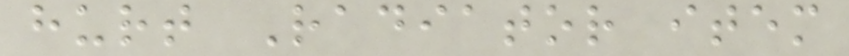hurt Radiator item
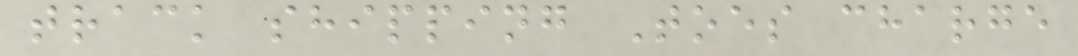track shipping Toes charge
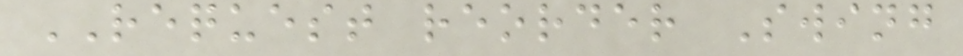REQUEST reorder Swing
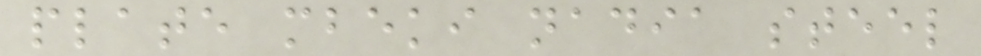plate mbeki nadia steel
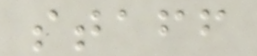staff
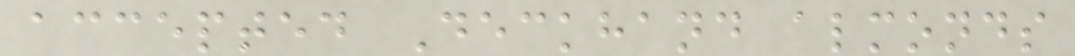accepted Deckhand almonds
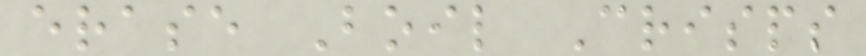erase Boil Crisps
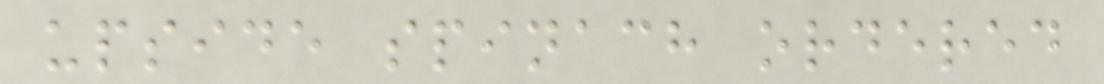upside spinach ordered
